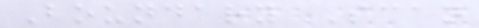Boundary Scan
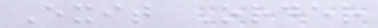Exit Order
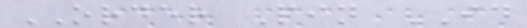ORDER Pin ID
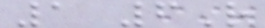1 6R
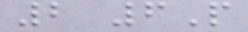2 6P
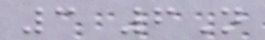3 6N
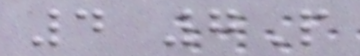4 7P
